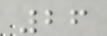26
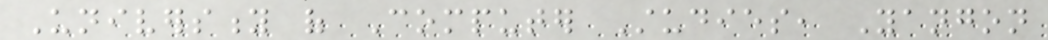University of Computer Studies, Yangon
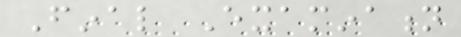Final Examination
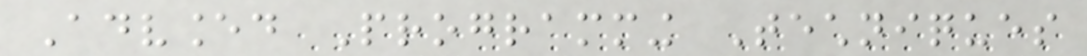Advanced Programming Techniques
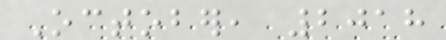October, 2018
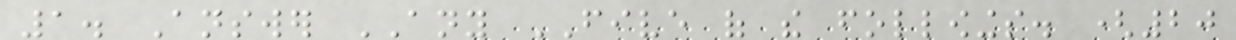1. Answer ANY FIVE of the followings. (20
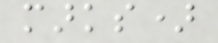marks)
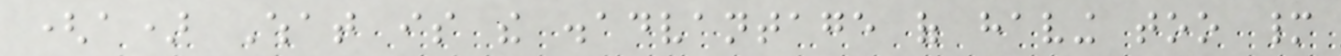(a) What is the disadvantage of having too many
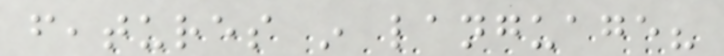features in language?
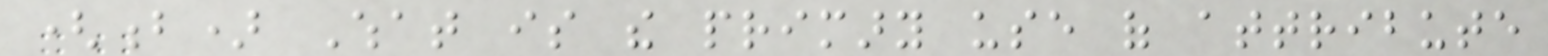(b) What is the primary use of attribute
